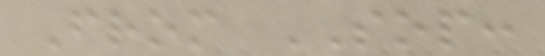From SOP:
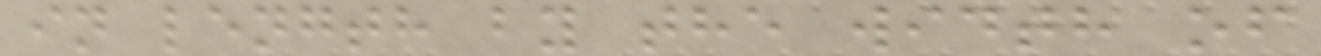in length by the width of
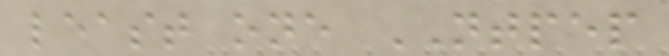least one NTPEP
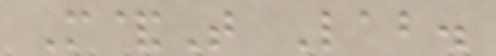M&T Lab.
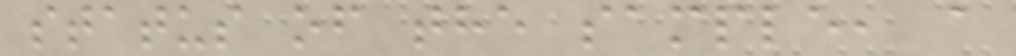status of the sample, a
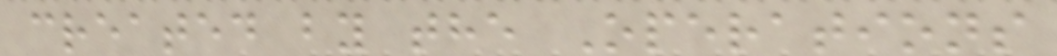created by the Operations
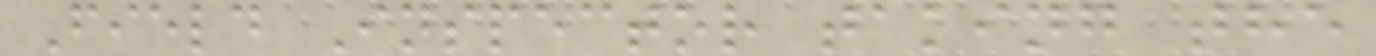Field Inspector taking the
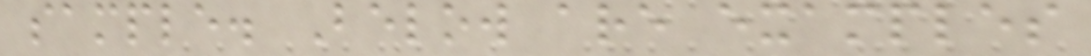sample. Below are examples
